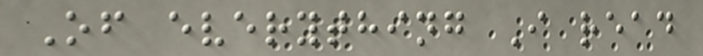Of everything I read
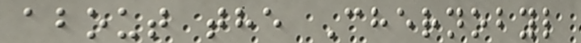about the Chernobyl
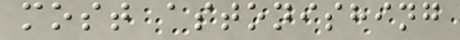most astonishing
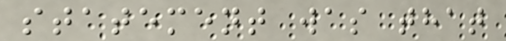statement was that
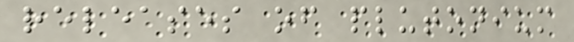releases of plutonium
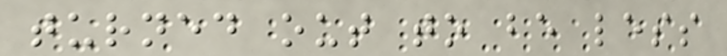turned out to be less
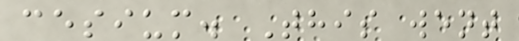cesium. This went
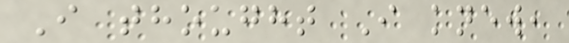I thought I knew,
